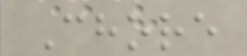Chore
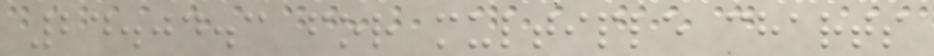24.04.3 for multiple charts
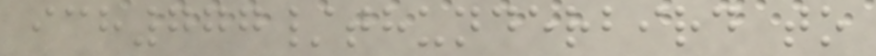ich777/thunderbird to
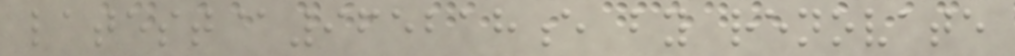latest@965218e by renovate
